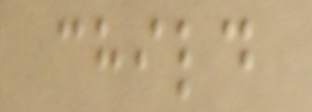child
